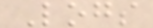Logs
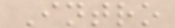Intro
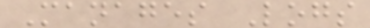Manages Logs
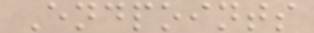Endpoints
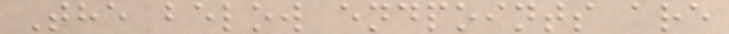The below endpoints are
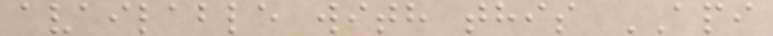available with this API
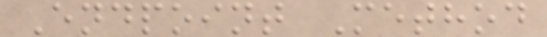Endpoint Method
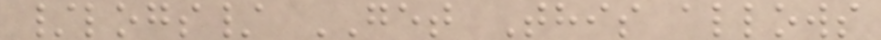/logs/ GET This allows
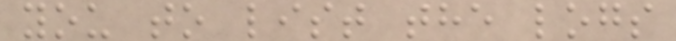you to list the logs
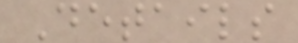Details
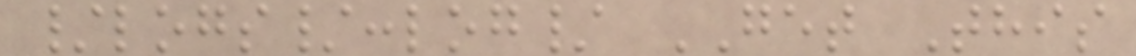/logs/:log/ GET This
